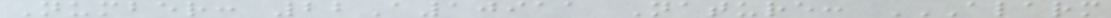Number: 22A10911 Nature: ALARM
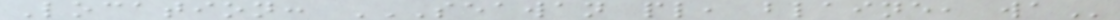Location: SEAWAN PL, BLAINE, WA
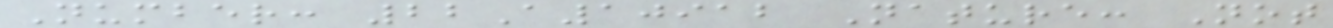Number: 22A10912 Nature: Not
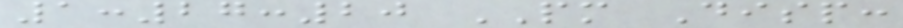1:27:20 PM Disp:
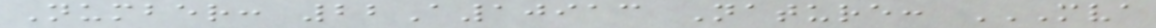Number: 22A10913 Nature: MVA
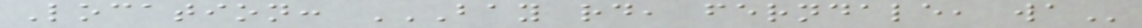Location: BAY RD, FERNDALE, WA
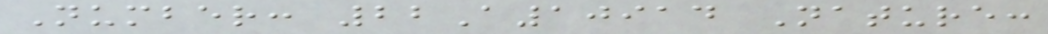Number: 22A10914 Nature:
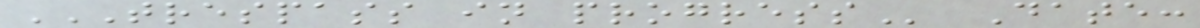TRESPASS IN PROGRESS Date:
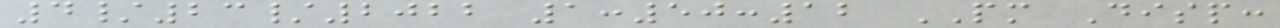4/23/2022 1:50:12 PM Disp:
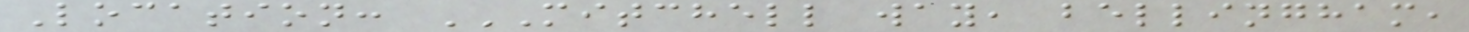Location: MITCHELL WAY, BELLINGHAM,
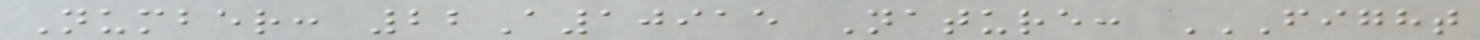Number: 22A10915 Nature: FIGHT
